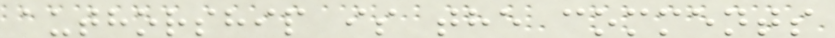authorship is the comments
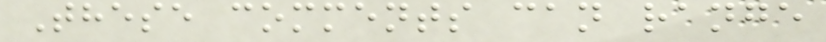These comments can range
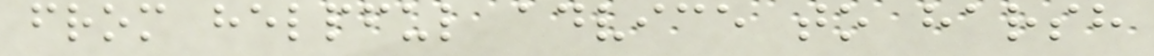from helpful advice to harsh
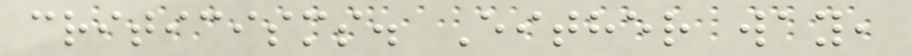criticisms. Either way,
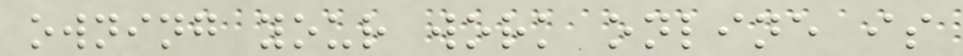owning your work online is
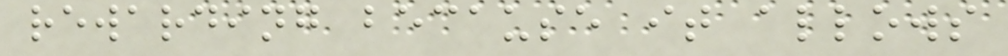rewarding because it allows
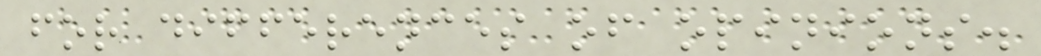for differences of opinions.
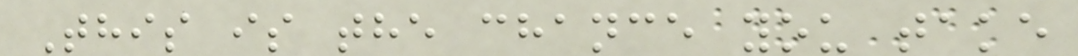This is the chance you take
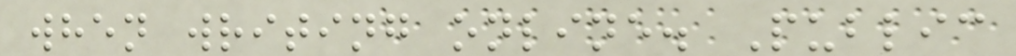when writing online. Public
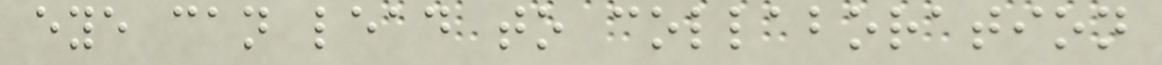eye can lead to collaboration
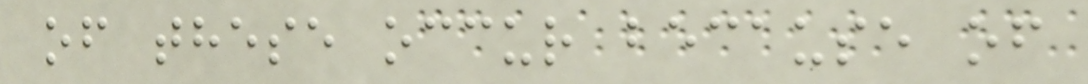of these occur because of
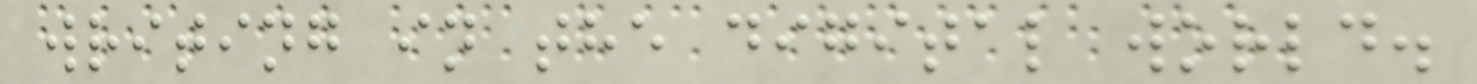writing in the digital world.
